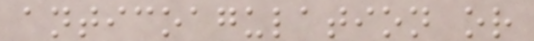anticoagulation or
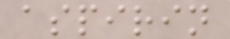aspirin
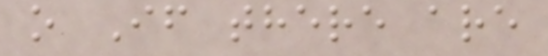o If there are
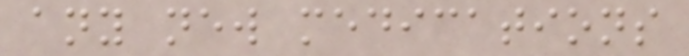any new medications
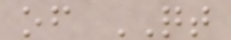of QT
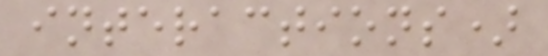interactions)
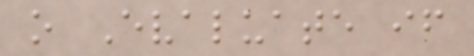o Evaluate if
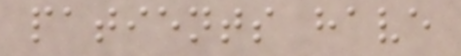patients have
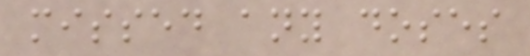missed any doses
